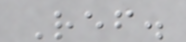Ref.
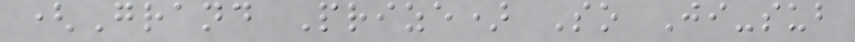(Grand Prize) So Ji-sub
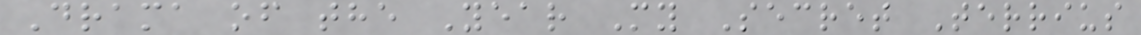Drama of the Year My Secret Terrius
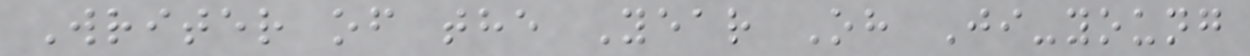Writer of the Year Oh Ji-young
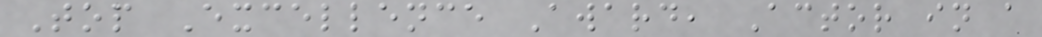Top Excellence Award, Actor in a
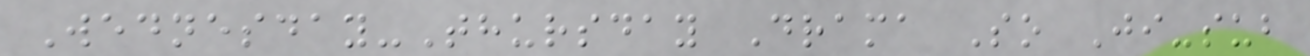Wednesday-Thursday Drama So Ji-sub
